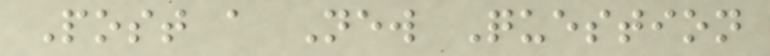Post a New Question
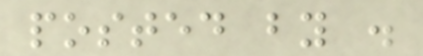posted by .
